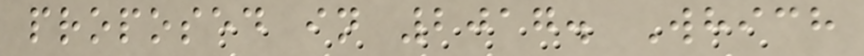proposed in 2017. Which
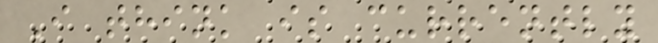I think is currently
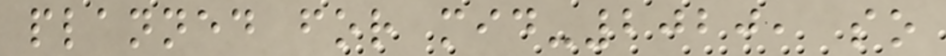planned for mid-2020, so
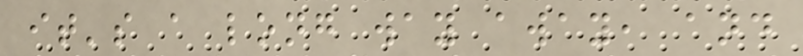it's a long way away, and
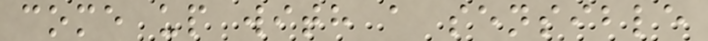come up with a sensible
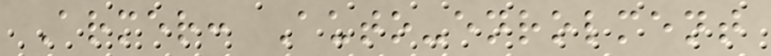Armer: Auto-enrolment
